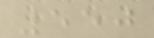550
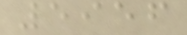5956
